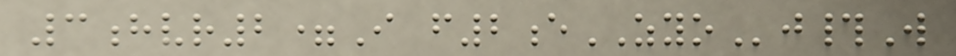3hvr2=I f2eZYOj#W
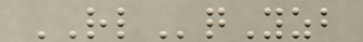RLqYzb
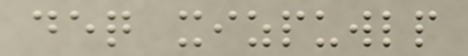deq xizpuwlp
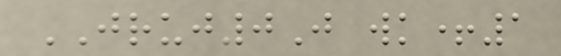JRUJ0J wk+1
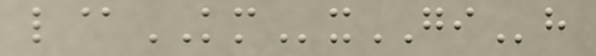l@KMxGIh
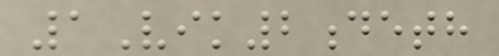1Vik2deth
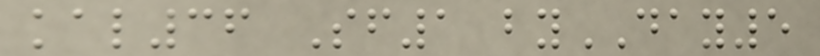kal36 Sf1 byDAY5
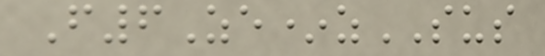F6Ze*zSUS
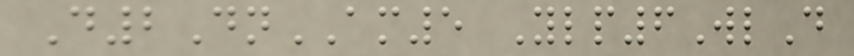D2DnAM5 Ylp6WlD
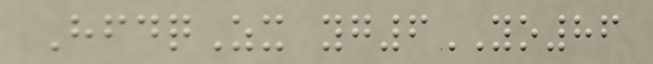HfdqZx yg6YO86
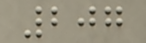207
